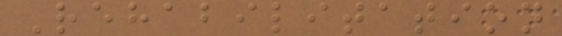Rehabilitation
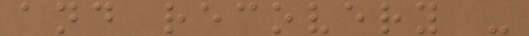and recovery -
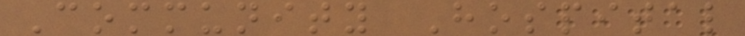Community Hospital
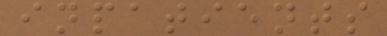inpatients
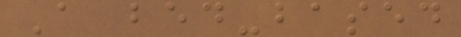A bed-based
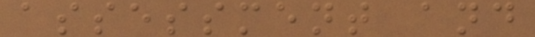assessment and
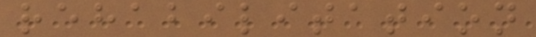rehabilitation
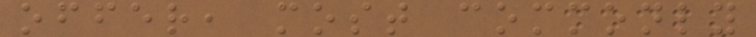offer, most commonly
